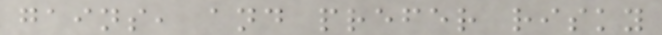gains, and prefer risky
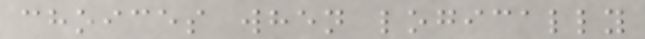choices when logically
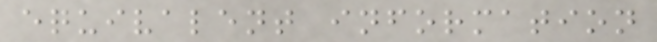equivalent information
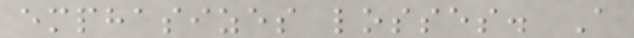emphasizes losses. A
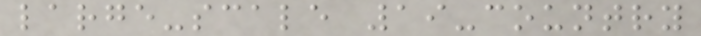large-scale 19-country
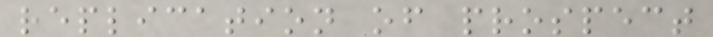replication of prospect
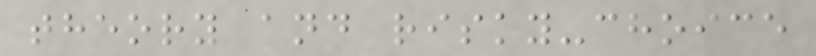theory and risky-choice
